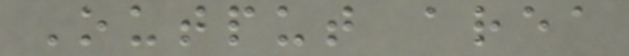Output area
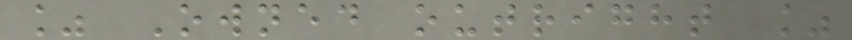% Owned outright %
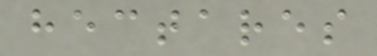hectares
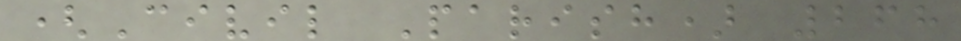(Civil Parish) 268
